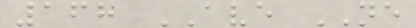168 AVE NE
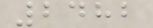2482
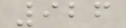926
